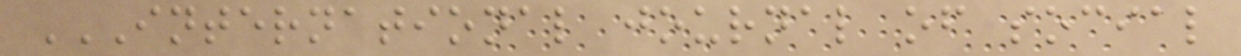INTERNATIONAL JOURNAL OF SOCIAL
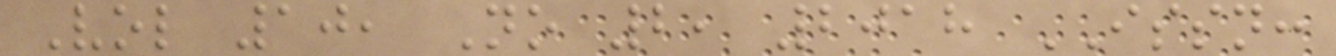Vol 10, No 2, 2018 ISSN:
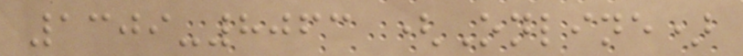1309-8063 (Online)
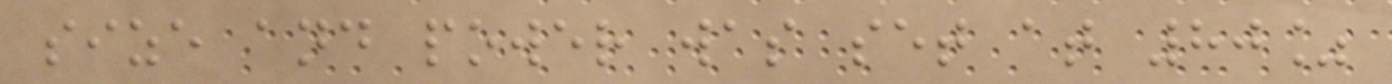size and power was set at 80%
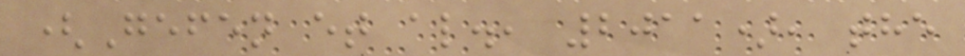(Gefen et al., 2011), the
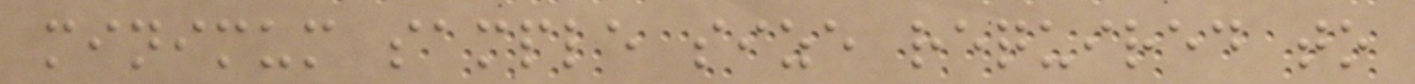minimum sample size required to
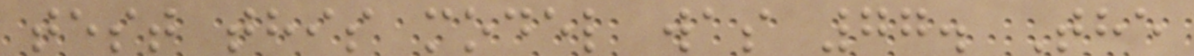test this model was 77. The
